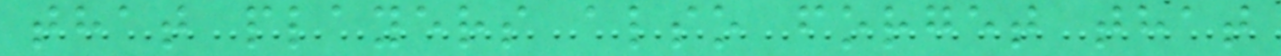that players also forget that
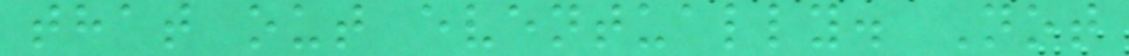that out eventually. Not
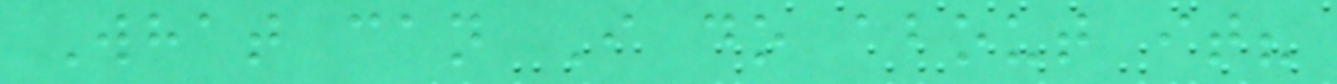What can I do about it?
